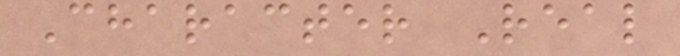Character Real
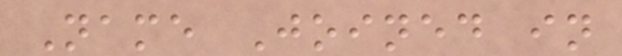Name Joined in
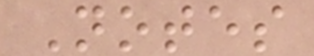Notes
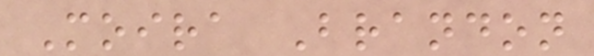Moira Brandon
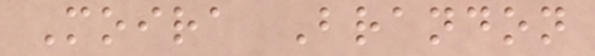Moira Brandon
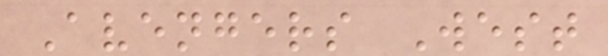Avengers West
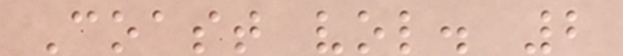Coast vol. 2
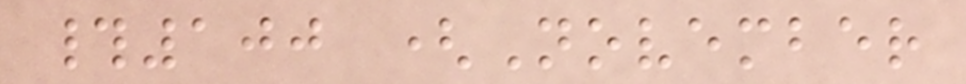#100 (November
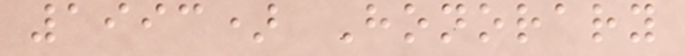1993) Honorary
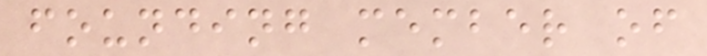founding member of
